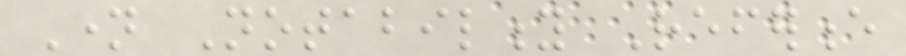Name Notability Reference
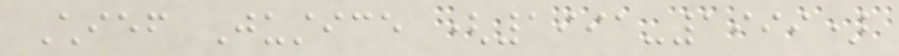Chief Justice (1991-1999)
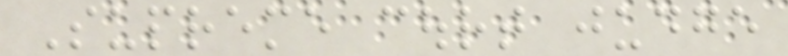Supreme court judge
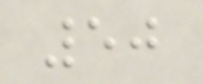50
